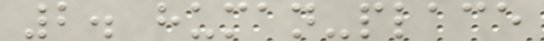2. human-place
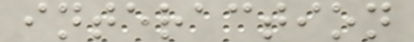interaction
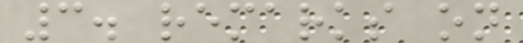3. remarks on
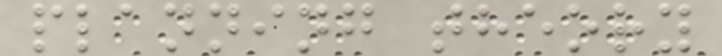planning theory
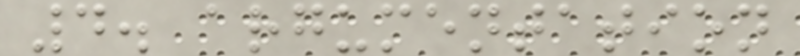4. argumentation
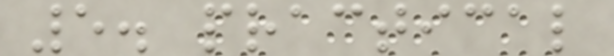5. practical
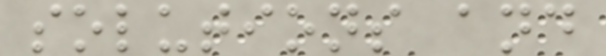solutions and
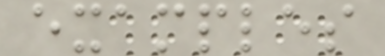examples
